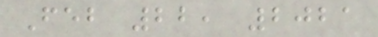Feb 22, 2021
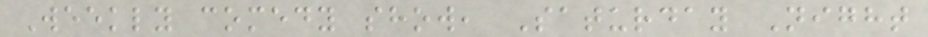Weekly comedy show, Saturday Night
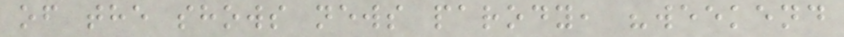of the shows news parody, "weekend
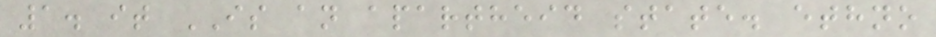1. it IS an apartheid state. ethno
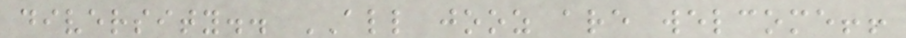diversity.. ALL jooz are welcome!!
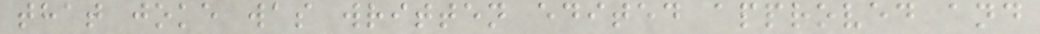that joke was written edited approved and
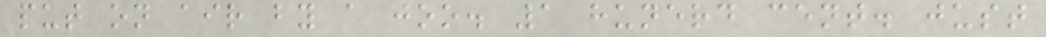put on air by a joo. 1 hunerd cent. just
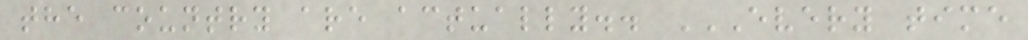the country are actually.. EVERY TIME
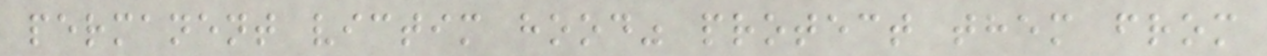permanent victim hood" protect them from
